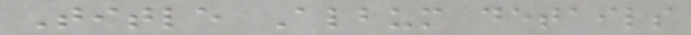Title Album details
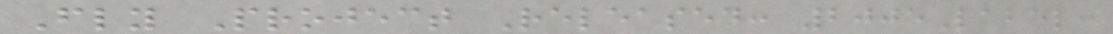Fly Project Released: 2005Label:
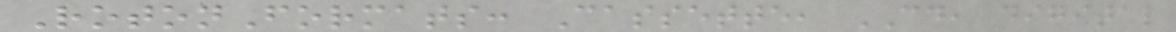RotonFormats: Cassette, CD, digital
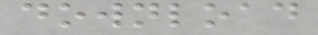download
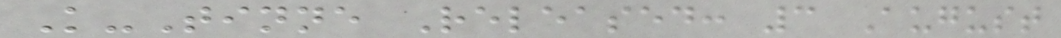K-Tinne Released: 3 August
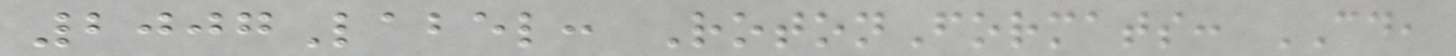2007Label: RotonFormats: CD,
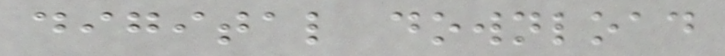digital download
